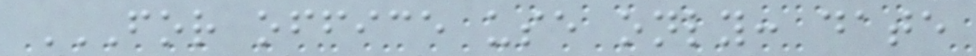FOR OFFICE USE ONLY: DATE
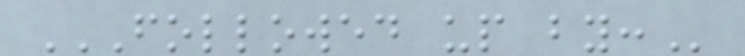FOLLOWED UP BY:
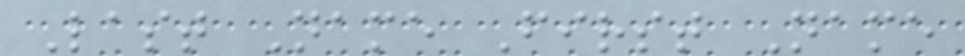Last Name First Name
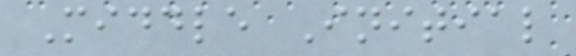Middle Initial
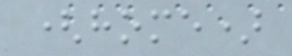(home)
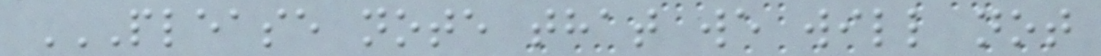PLEASE NOTE THAT WE WILL NOT
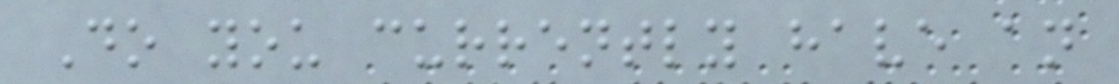Do you currently have an
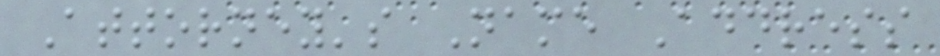Attorney's Name Address
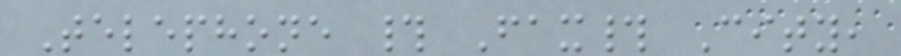Telephone # Fax# City,
